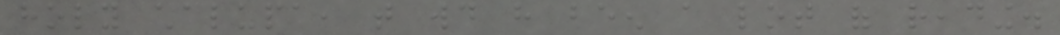holy chalupa, that would have been a lot of reading.
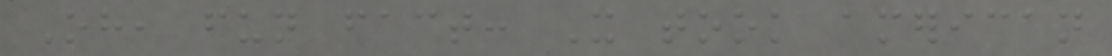Oh, fun fact: It took american
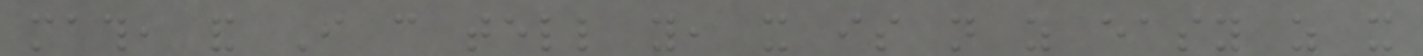math, and I can tell you, it is not as easy as it
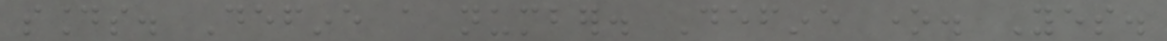sounds. Define a number. Define one. Yes.
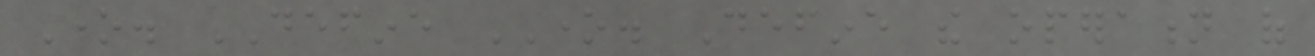One. DEFINE ONE. Define the operation of
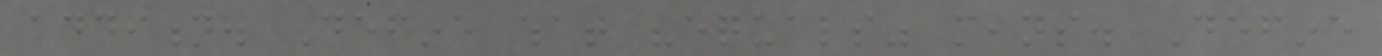addition. Define what "equals" means. Define
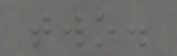two.
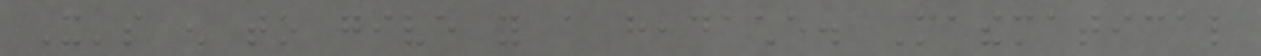It's enough to give you a headache. Mathematical
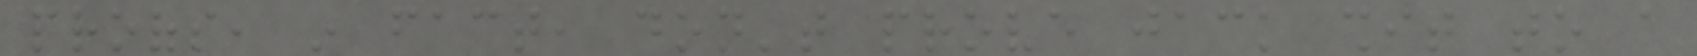proofs, in fact, don't prove jack shit to a
